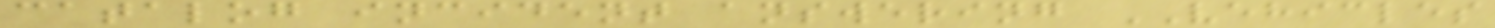catalog incident answering VEHICLES
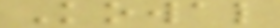Kowal
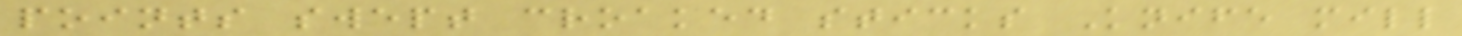points swept croaked sticks Knife mill
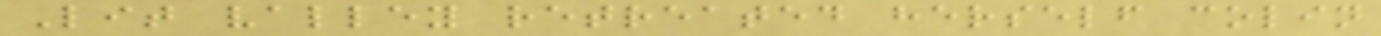Lit valley retreated herself colin
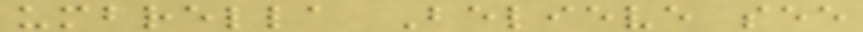umbrella Believe see
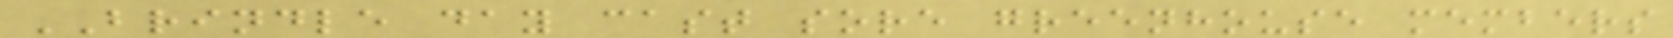BRINDLE day cast sore greenhouse members
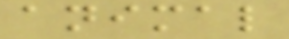animal
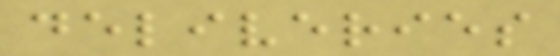deliveries
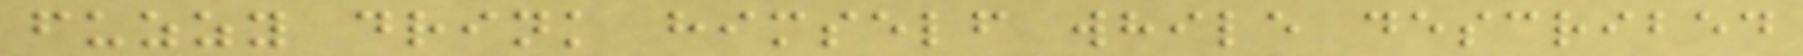fuzzy drink himself while described
